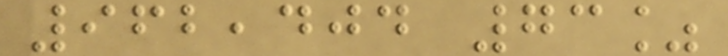962,404 73%
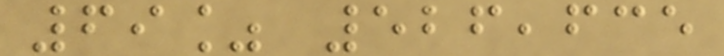69% 526,635
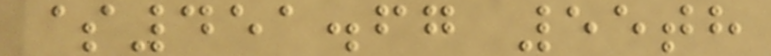$451.67 55th
